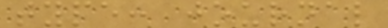type: journal
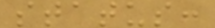status:
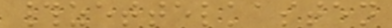#zettelkasten
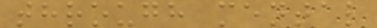through mental
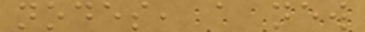nodes, a new
